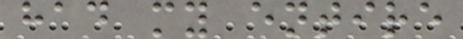had my entire
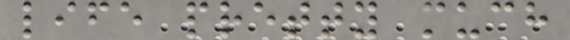life pretty much
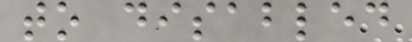to disabled
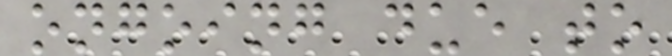ongoing due to
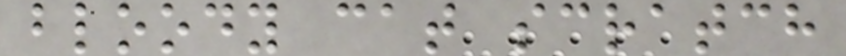bloody cat scratch
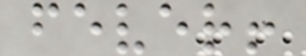fever!
